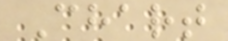Chart
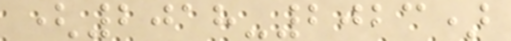(2018-2023)
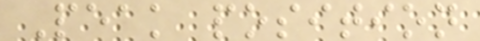Peak position
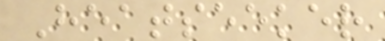Heatseeker
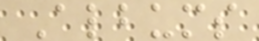Albums
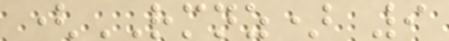(RMNZ) 9
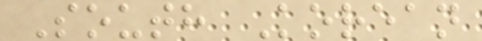South Korean
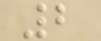2
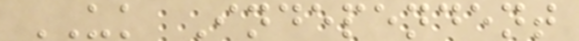UK Independent
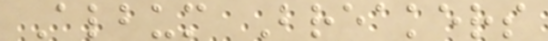Album Breakers
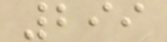299
